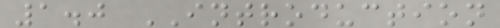1.0 INTRODUCTION
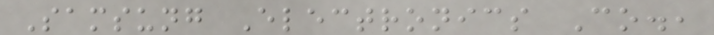Samsung Electronics Co.,
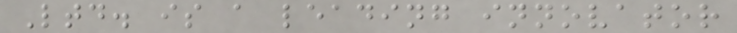Ltd. is a leading innovator
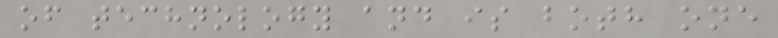of technology and is both one
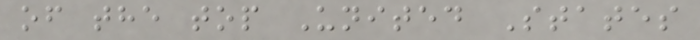of the top United States
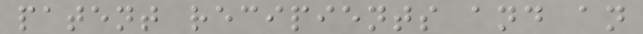patent recipients and an
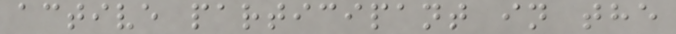active participant in the
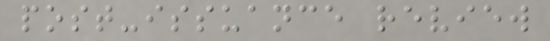post-issuance review
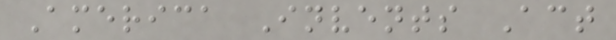America Invents Act
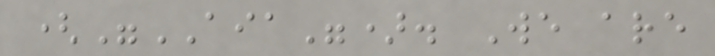("AIA"). We are
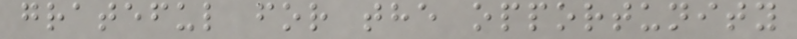grateful for the opportunity
